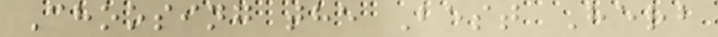Choosing the Best Herb
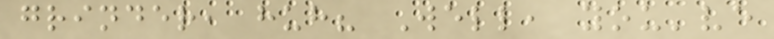grinder, huh? Well, you've
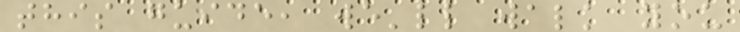this guide, we'll walk you
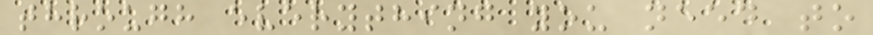through everything you need to
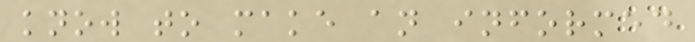know to make an informed
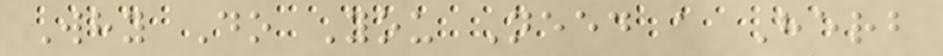Why Do You Need a Herb
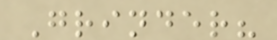Grinder?
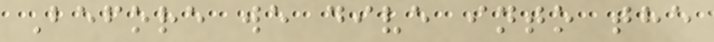Before we dive into the
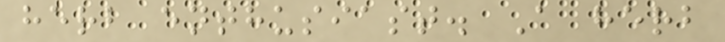herb enthusiast. A herb
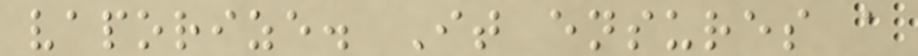vaporize. It ensures a
